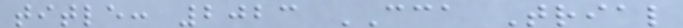title: 2023 CCA Trial
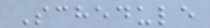Schedule
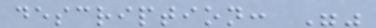description: ""
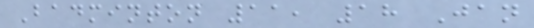Badminton 11, 18 Jan
